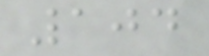104
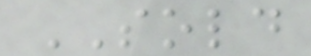SOLD
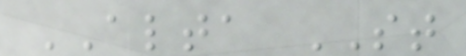ALTA ST
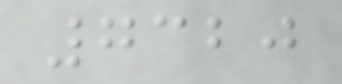7320
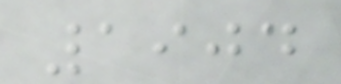1904
